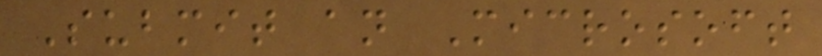Submit an Microsoft
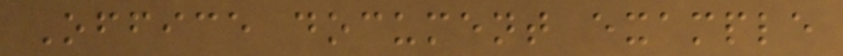Office document example
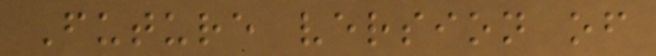Future version of
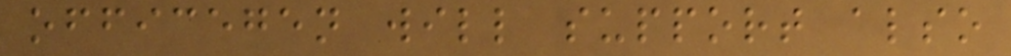officegen will support also
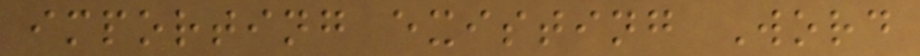importing existing Word
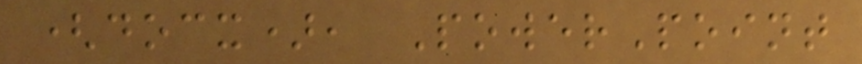(docx), PowerPoint
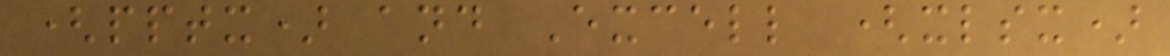(pptx) and Excell (xlsx)
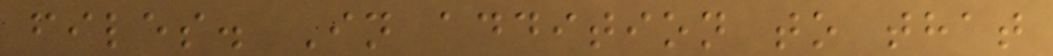files. In addition to that
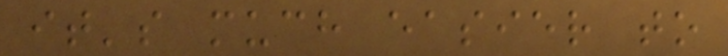it's much easier to
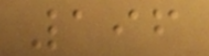196
